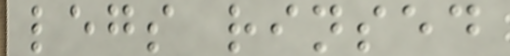legs rinsed
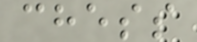chess
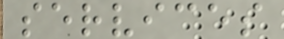services
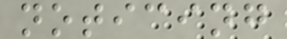noticing
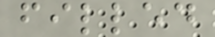filled
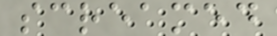screamed
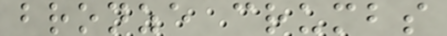bronze crumbs
